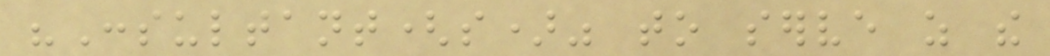"Consultant(s)" to serve as the
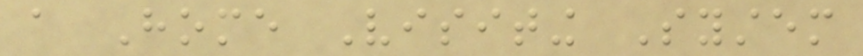a Home Visiting System
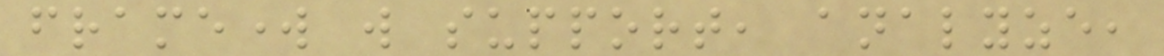framework will support, analyze,
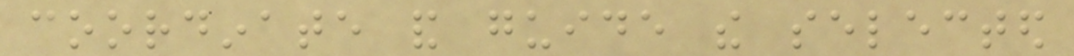coordinate and guide the selected
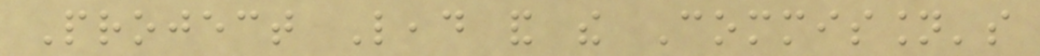Project Lead and the Commission's
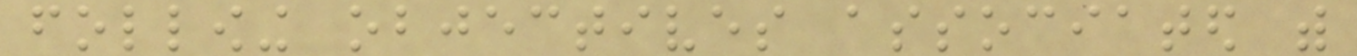following objectives associated with
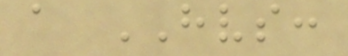a HVS:
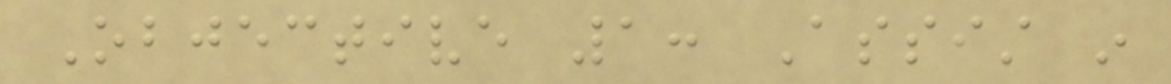Objective 1: Assist in
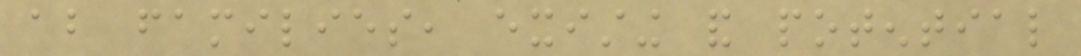about families, existing and potential
